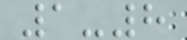1-8
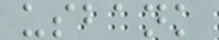usbank
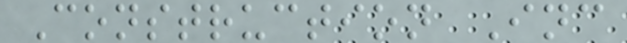Construction Inc
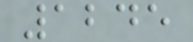1245
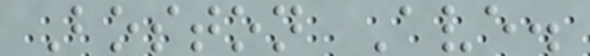Boston Ave.
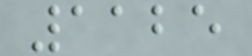1125
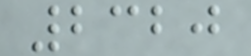2320
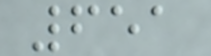651
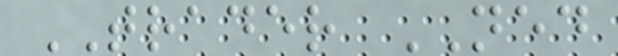TRADER NED
